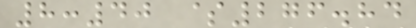8:40 $276.84
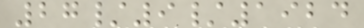27/9/1924
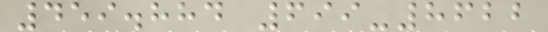459.884 699-8622
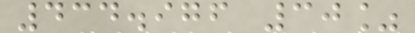434.976 30%
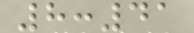8:41
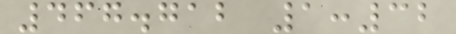467.712 1:32
